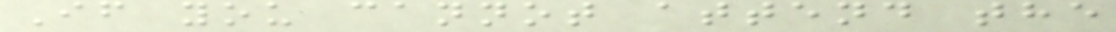If you cannot attend the
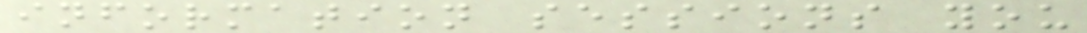information sessions you
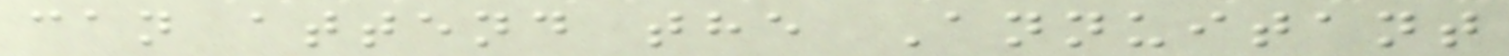can attend the Annuitant
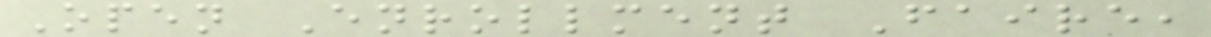Open Enrollment Faire,
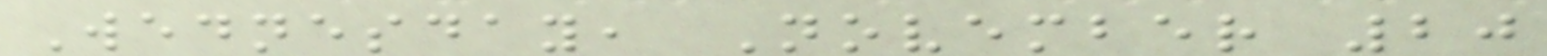Wednesday, November 20
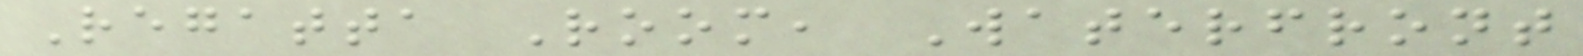Regatta Room, Waterfront
